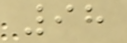98
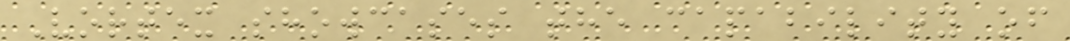Vortex showcases the capability of
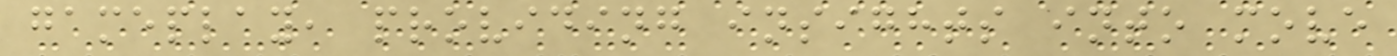gameplay, providing insights into move
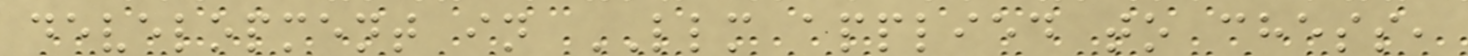development in LLM applied to chess,
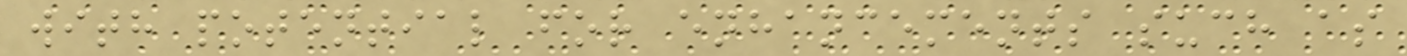with potential for enhancements such as
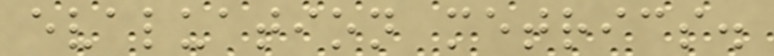evaluation metrics.
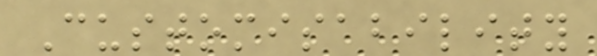Customisability
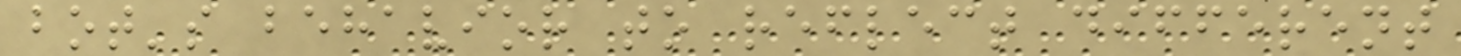bot's behavior to reflect different
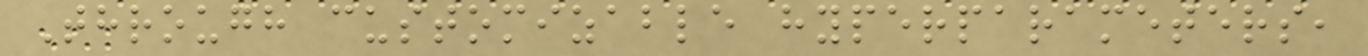Through customizable hyperparameters,
